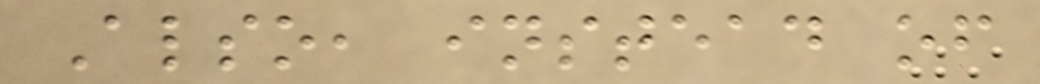Also, instead of
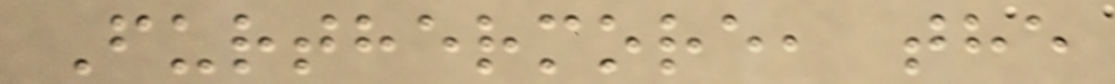Furthermore, the
